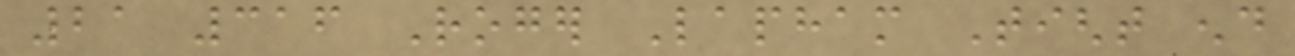21 316 Roger Lapham Tight end
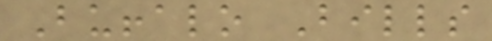Buffalo Bills
